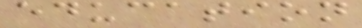education
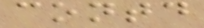contd
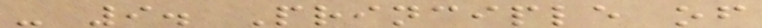- 9. Principle of
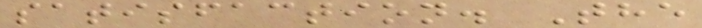satisfaction. The
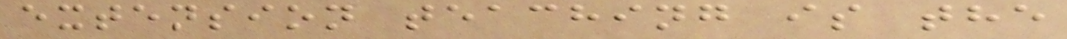extension teaching is the
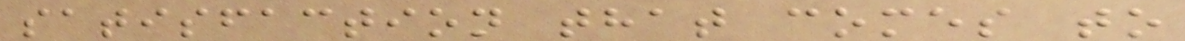satisfaction that comes to
